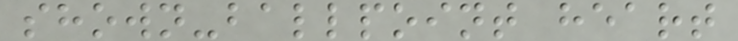shown-ballpoint heart
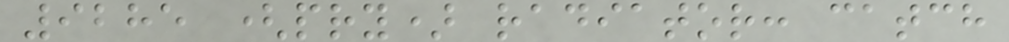9285 (pry) radiator: catch
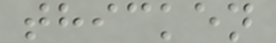thicken
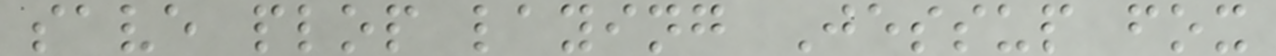save plop laying Jessup fox
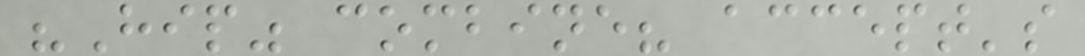"Hip" combine? accept's
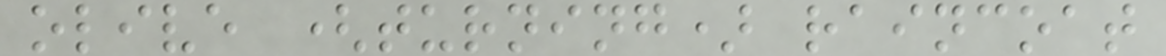olive (turning) raincoat
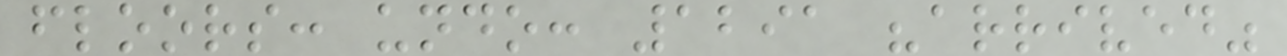floors: undo: 1291 "arrived"
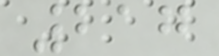217
